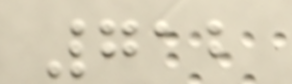712
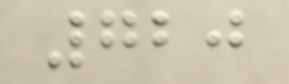720
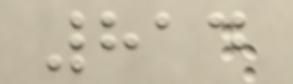814
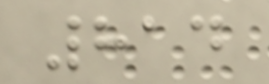814
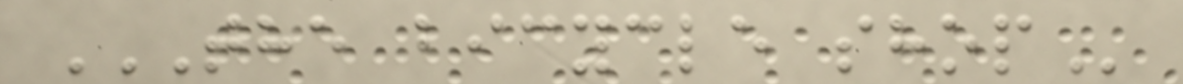THE BICYCLE SHOP
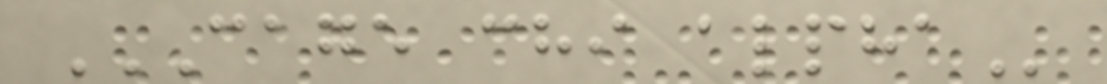CAGE CHI ALPHA
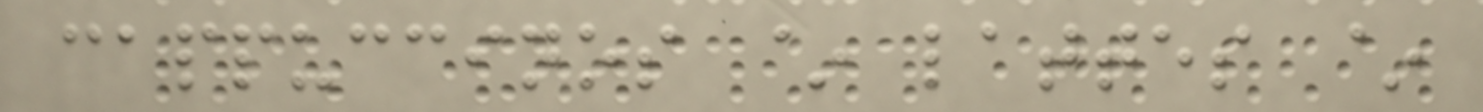cappuccinos ~ lattes ~
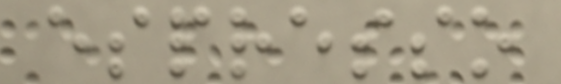espresso
